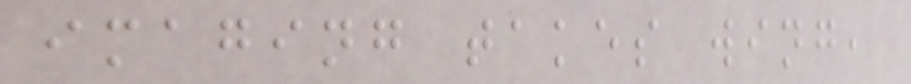imaging takes wing,
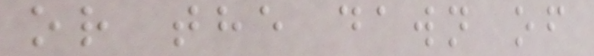or the dawn of
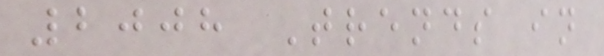2008 Trends in
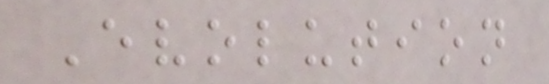Evolution
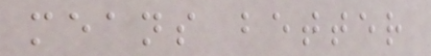means better
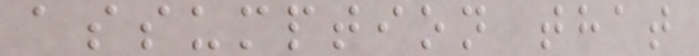assumption that
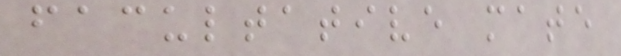facultative mate
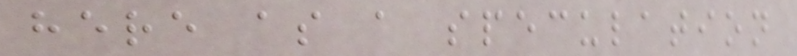here as a speculation
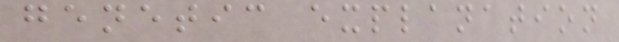genetic explanation
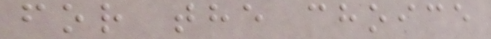for the choice
